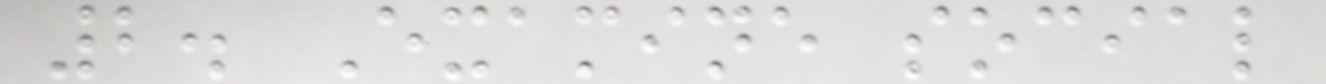2. Examine social
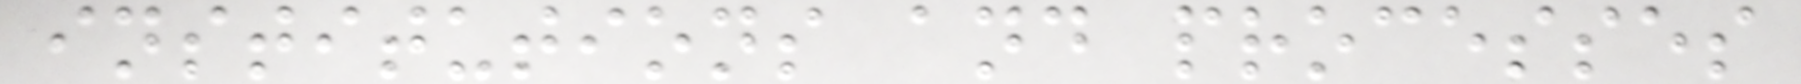institutions and processes
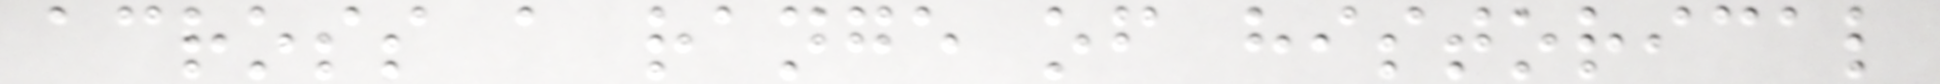across a range of historical
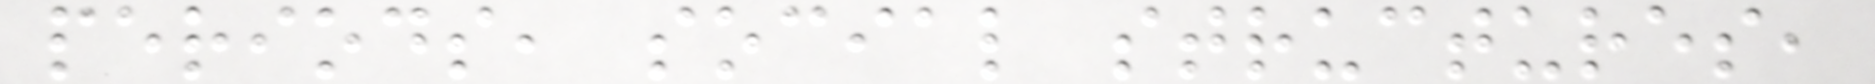periods, social structures,
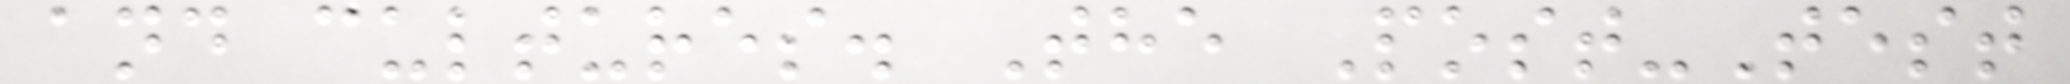and cultures. The Post-Test
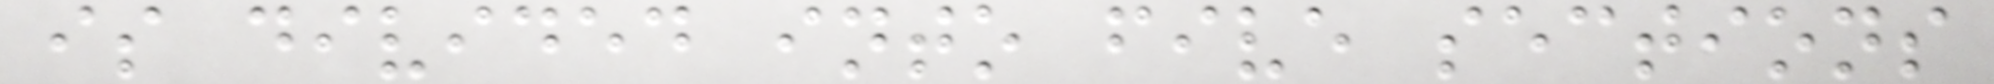is divided into five sections
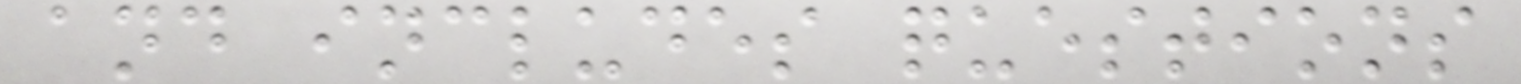and includes questions
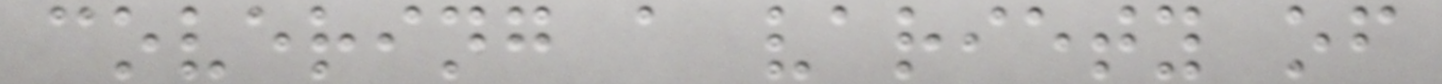covering a variety of
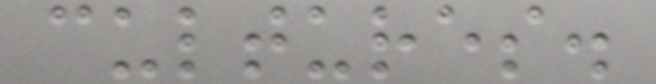cultures.
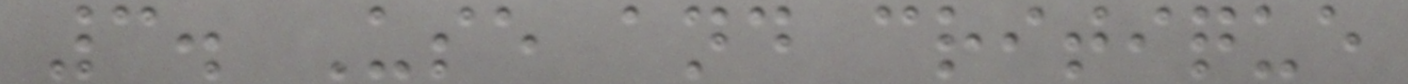3. Use and critique
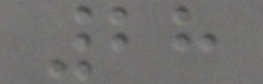28
